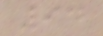94
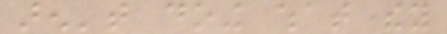aren't doing what they
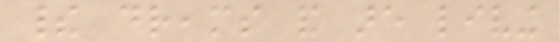their dreams and are living
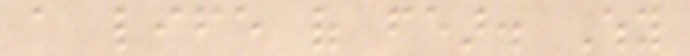a life of fear. Why
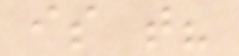is that?
